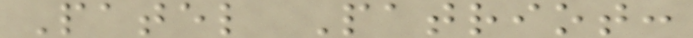Patel Patriot:
